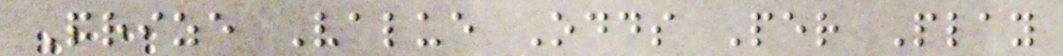Prize Value Odds Per Play
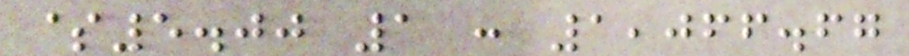$5.00 1 : 1,066.67
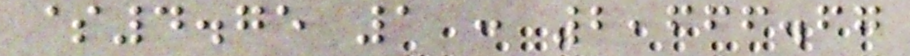$4.75 1 : 2,666.67
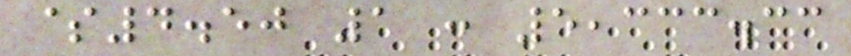$4.50 1 : 5,333.33
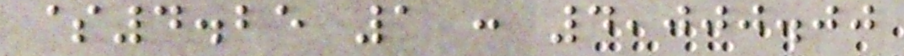$4.25 1 : 4,000.00
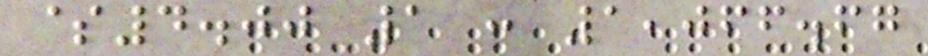$4.00 1 : 1,066.67
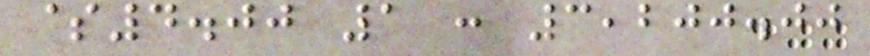$4.00 1 : 3,200.00
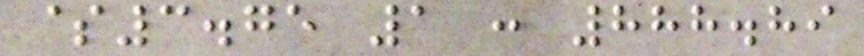$3.75 1 : 888.89
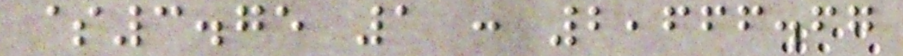$3.75 1 : 2,666.67
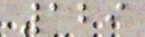129
